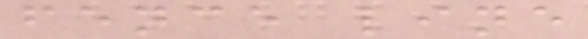fence line
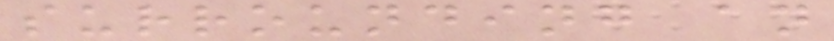surrounding an
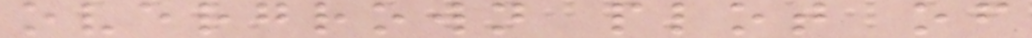overgrown plot of
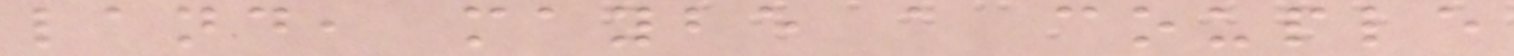land, maybe a couple
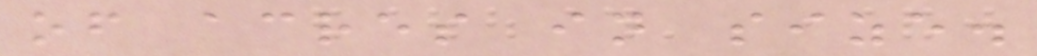of acres in size.
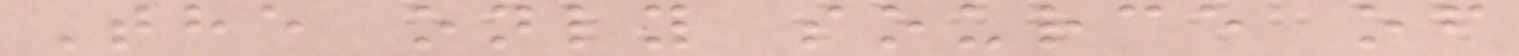The only source of
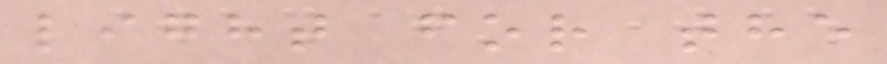light for the
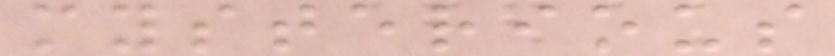mysterious
